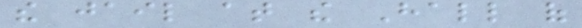the jail at the Hall of
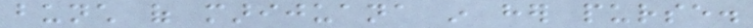bunch of marijuana in her purse.
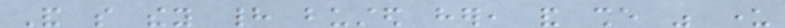And so they had busted her, and she was under
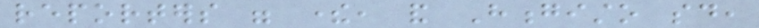reporters were there, and Hongisto said,
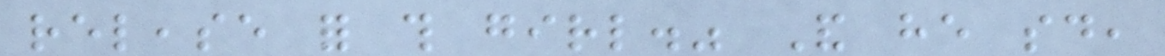release for this girl." And he said,
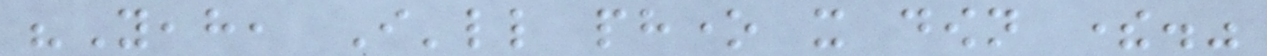"Yeah, I'll phone it down there."
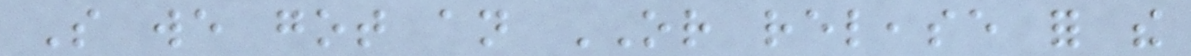So we got an OR release for the
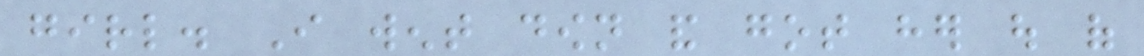girl. I went down and got her out of
